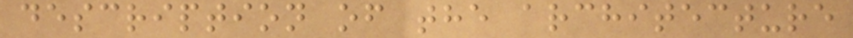description of the architecture
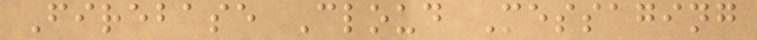Firebase Cloud Messaging
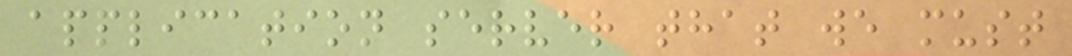application server that we must
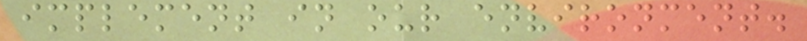implement in our environment.
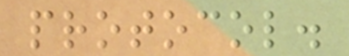protocol.
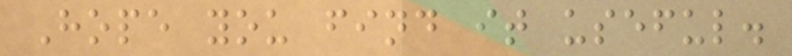Hope you find it useful.
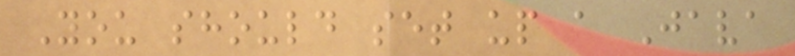You should set up a Java
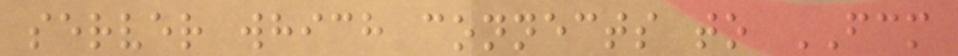server which connects to FCM
